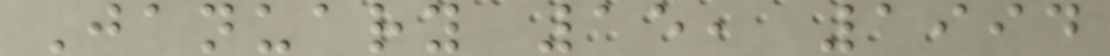January 15, 1994
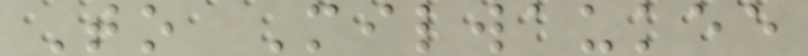To Milwaukee
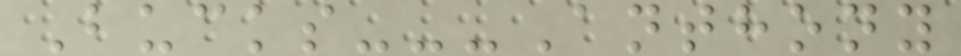Bucks---Anthony
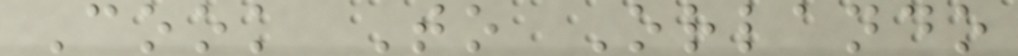Cook To Orlando
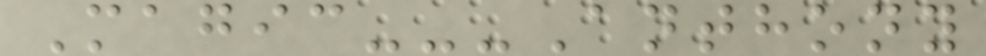Magic---Anthony
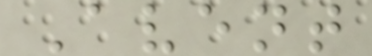Avent
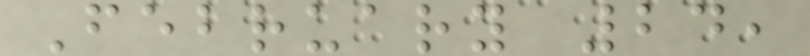February 24,
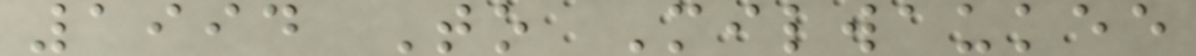1994 To Milwaukee
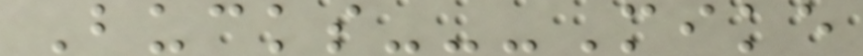Bucks---Mike
